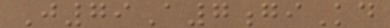J79A7giKd
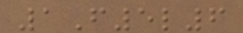1F5l6
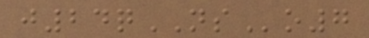j24qNSo7
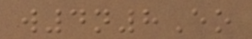w4n8Eo
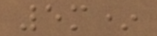5m*
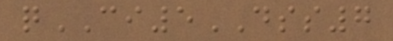qCI5DSS7
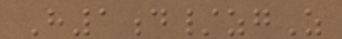H1d/zgZ
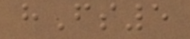hFs5
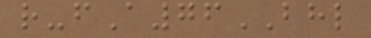r-fA76BHL
